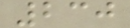230
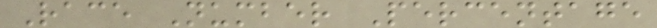Race Number Percentage
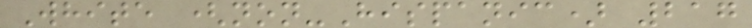White (non-Hispanic) 217
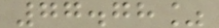77.78%
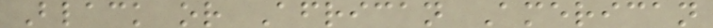Black or African American
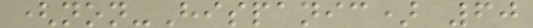(non-Hispanic) 60
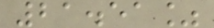21.51%
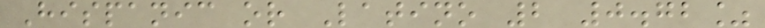Hispanic or Latino 2 0.72%
